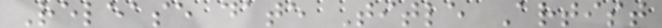Release date Title Artist
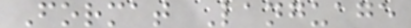Format Language
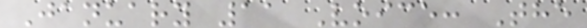January 11 Voice: The
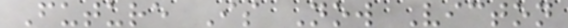Future Is Now Victon
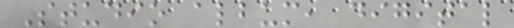Studio album, digital
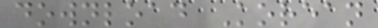download Korean
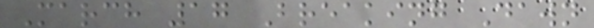March 17 Breaking Dawn
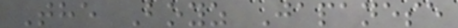The Boyz Japanese
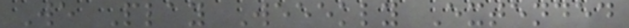We Play Weeekly Extended
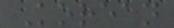Korean
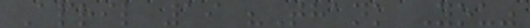April 19 "Thank You"
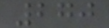270
